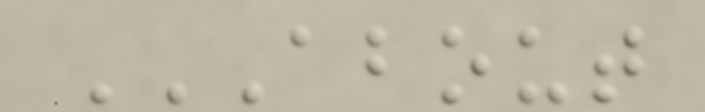ABOUT
